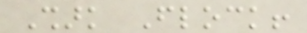Shark Flock!
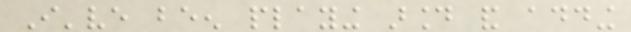I've been playing around and adding
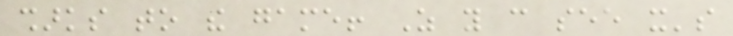sharks to the game! As you can see it's
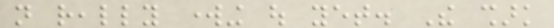not really working out yet. The shark
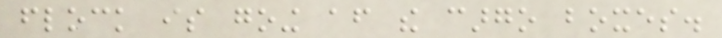flock is going after the cargo boxes.
